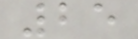25
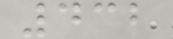432
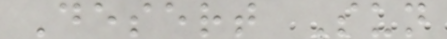Desert Sun
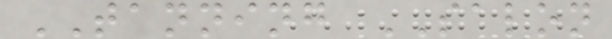TANNING SALON
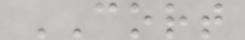CORT
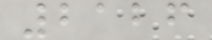2126
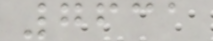7631
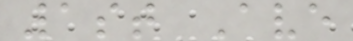1st Ave
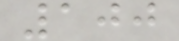100
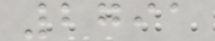2791
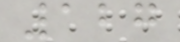127
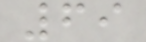69
